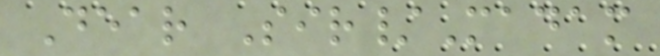Dear Sir/Madam
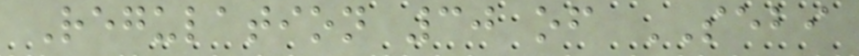Regulation 30 of SEBI
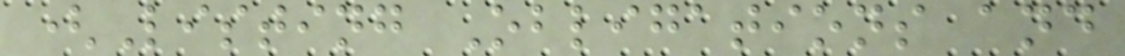(Listing Obligations and
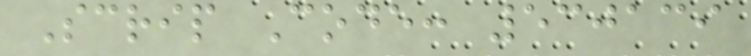Scrip Code: 530139
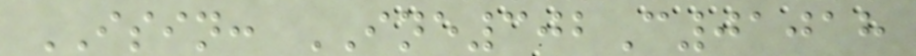ISIN: INE302C01018
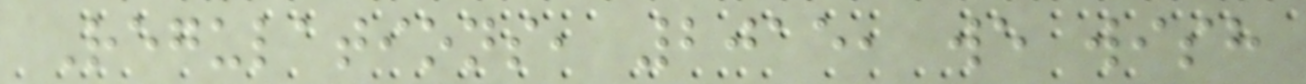Regulations, 2015, we wish
